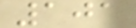101
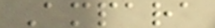Ampara
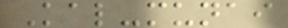Kal-munai
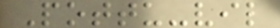Pottu-vil
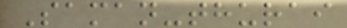Saman-thurai
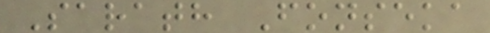Sarath Fonseka
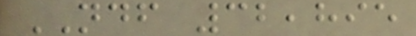NDF 32,895
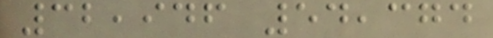32,946 54,374
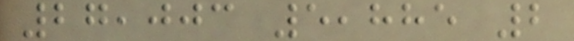27,003 5,885 2
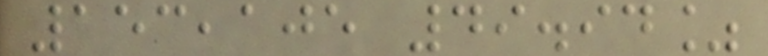153,105 49.94%
